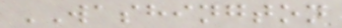WASHINGTON
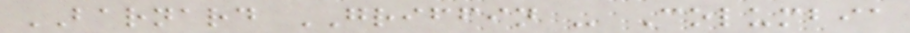BARNARD GRIFFIN - Columbia
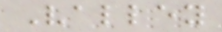Valley
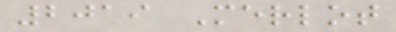2019 Merlot
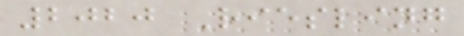2020 Riesling
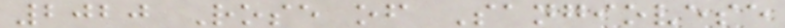2020 Rose of Sangiovese
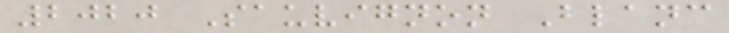2020 Sauvignon Blanc
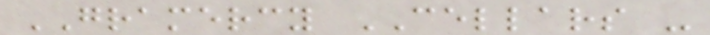GRAMERCY CELLARS -
